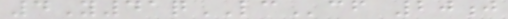4Y41qLCcf 20j
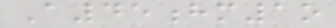A45hm1o
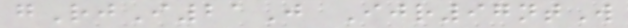gRjI21J Ijr97ntW
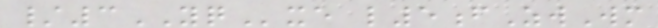/3YQxe l5fZwWm
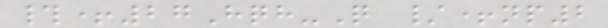#+27Hqh-Q /+np2
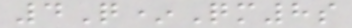4Q*Qm8s
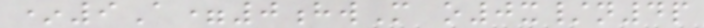*9A=0hwM o0x/n4p
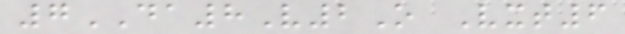7DA8V2O Vxt6
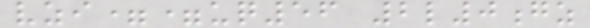vzi==uq56 2l0gz
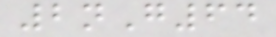2nG64
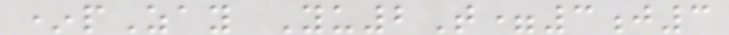*pZay Yu2T=3j3
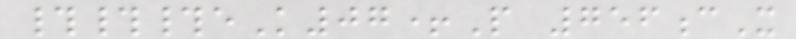###eK07+P 756cX
